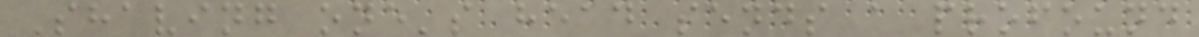Shaving one's head sends a profound
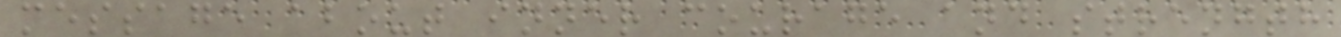message about inner courage and strength
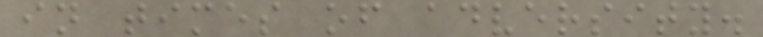in times of adversity.
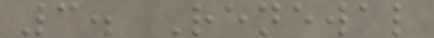3. Renewal
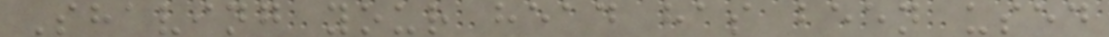Shaving your head has been used
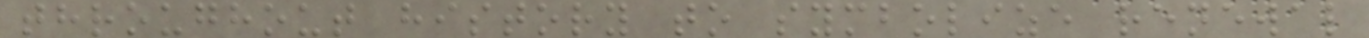throughout history to symbolize renewal
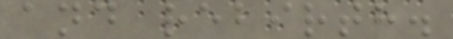and rebirth.
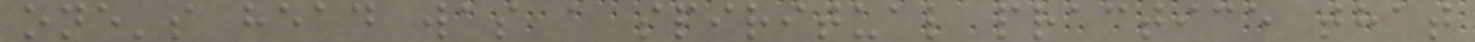one's head was a spiritual practice that
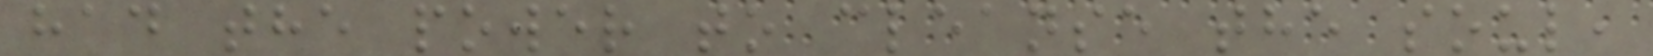had the power to cleanse the soul,
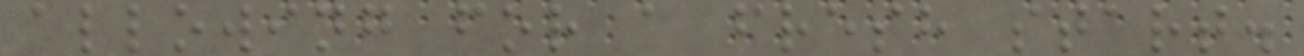allowing for a fresh start.
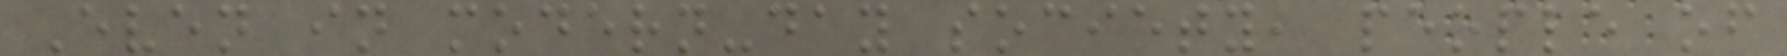Even in modern-day society, people of
